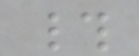#
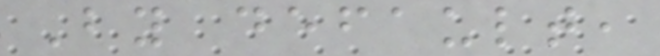By default,
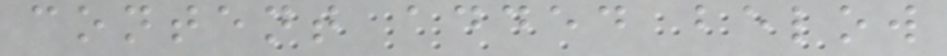content added below
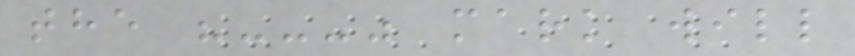the "---" mark will
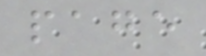page
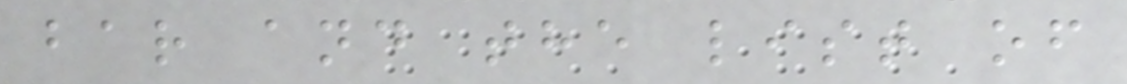bar and the list of
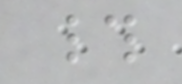#
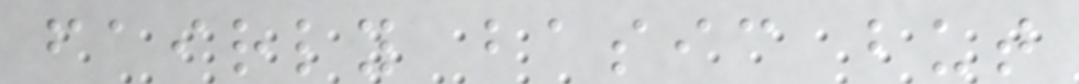fairly basic but
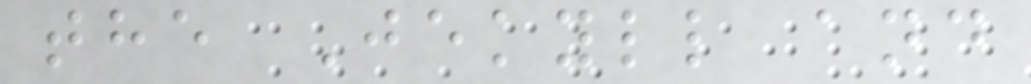the Jekyll and
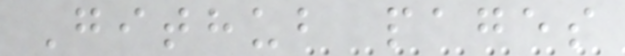Github pages
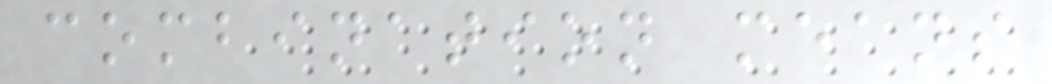combination means
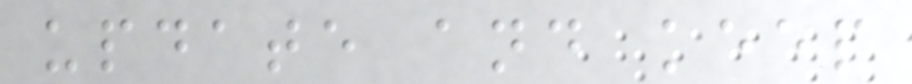update and keep
